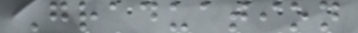Graduation
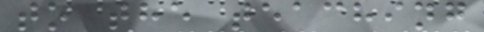to the teaching
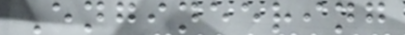Engineering
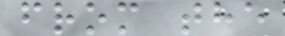from the
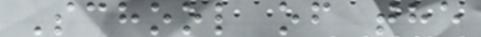School of the
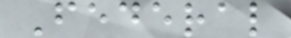Federal
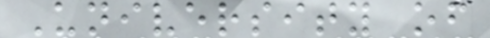University of
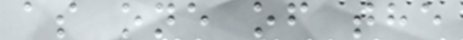as one of the
